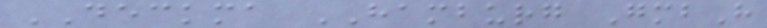DECKMA HAMBURG GmbH
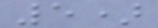5)
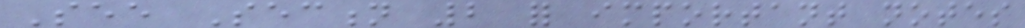See Section 2 for important notes
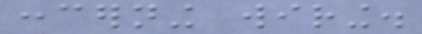concerning wiring.
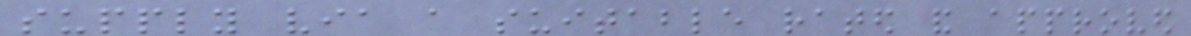supply via a suitable rated and approved
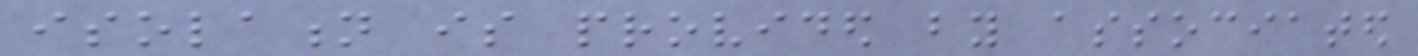isolation is provided by associated
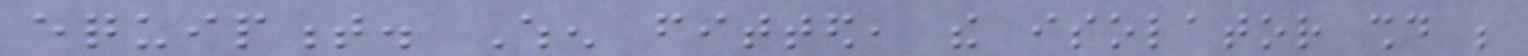equipment. When fitted, the isolator should be
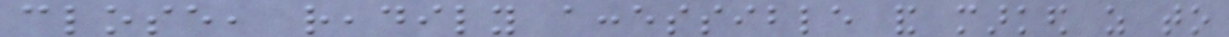close, readily accessible and marked as to
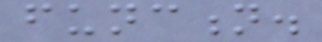function.
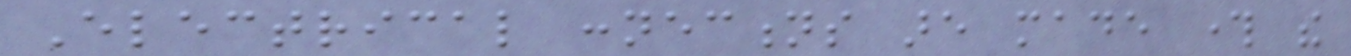Electrical connections are made through the
